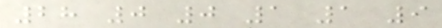28 0 0 1 1 9
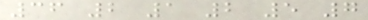36 2 1 2 5 7
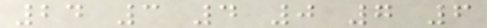24 3 4 0 7 6
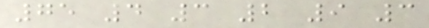75 4 3 2 9 3
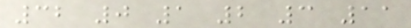32 0 1 2 3 11
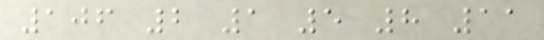106 2 1 5 8 11
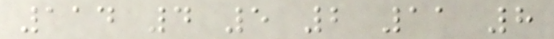114 4 5 2 11 8
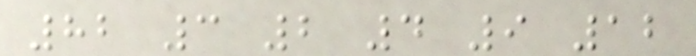82 3 2 4 9 12
